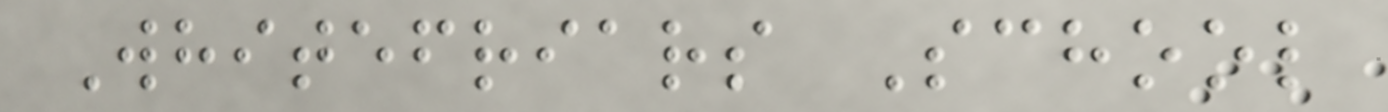Whitefriars School
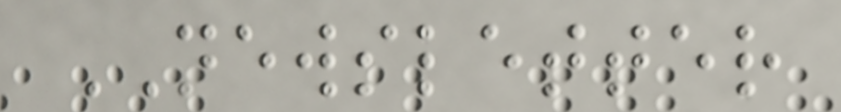NEWSLETTER
